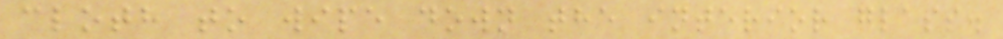cloth to wipe down the interior glass.
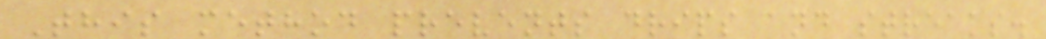This method prevents drips and streaks.
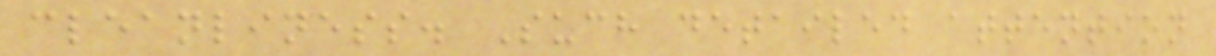cleanliness. Such detailed attention
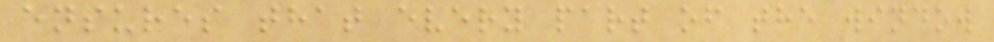ensures that every part of the window
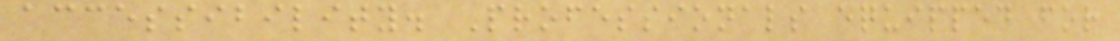accessibility. Professionals equipped for
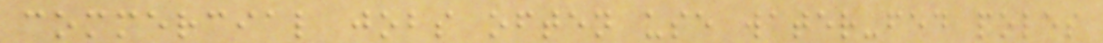commercial jobs often use water-fed poles
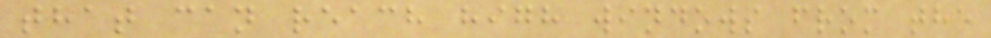that can reach high windows from the
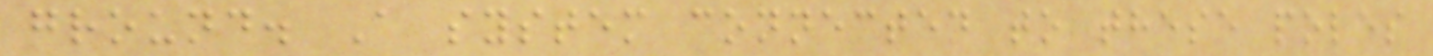ground. A system connected to these poles
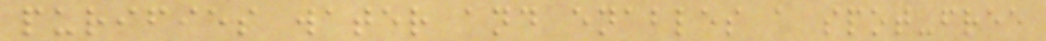purifies water and enables a spot-free
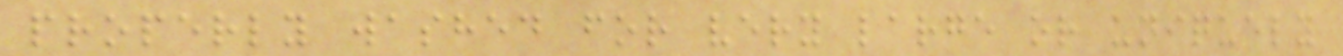properly washed for very large or uniquely
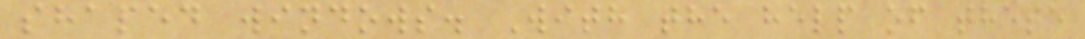shaped windows. With the help of these
